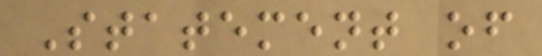Statement of
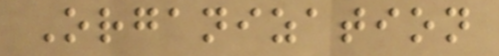Organization
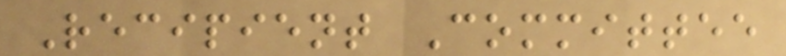Recipient Committee
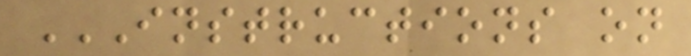INSTRUCTIONS ON
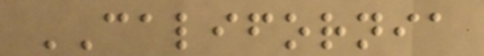CALIFORNIA
